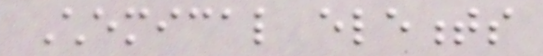Chemical elements
